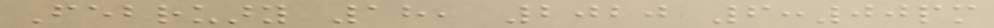February 18, 2020 6:00pm
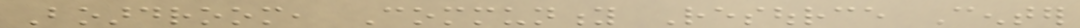Boardroom, Community Resource Center
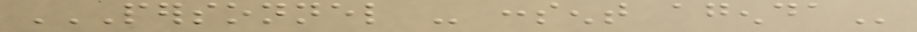PERSONNEL - CONSENT AGENDA
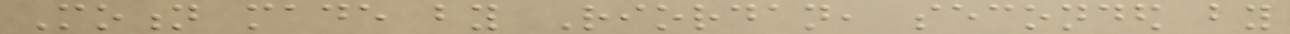Motion made by Riordan, seconded by
